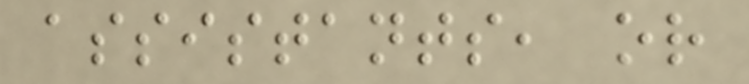assistants, or
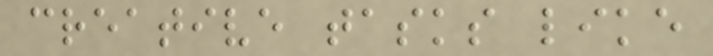creative tasks like
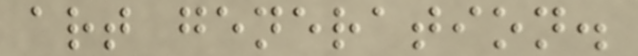art generation.
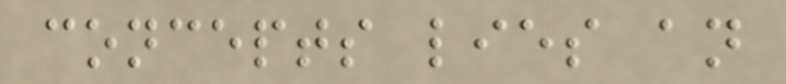concepts lies an
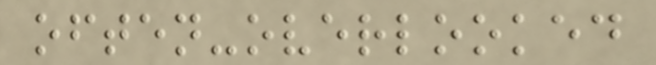often-overlooked
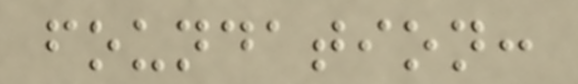foundation:
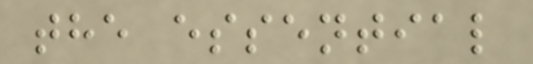the essential
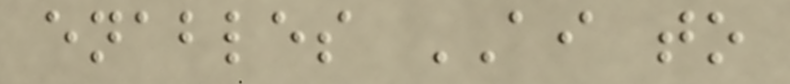enables AI to
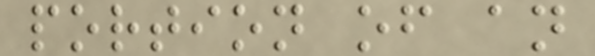portion of an
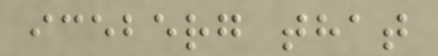iceberg that
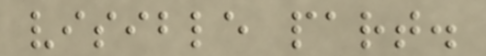visible part.
